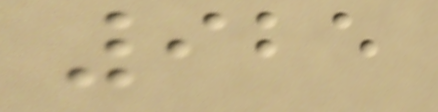925
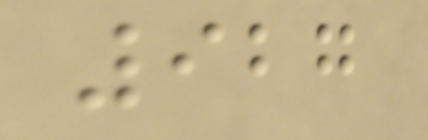927
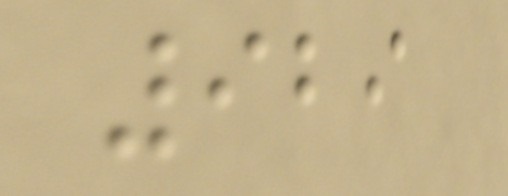929
